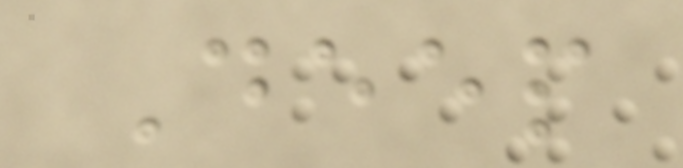Deep
